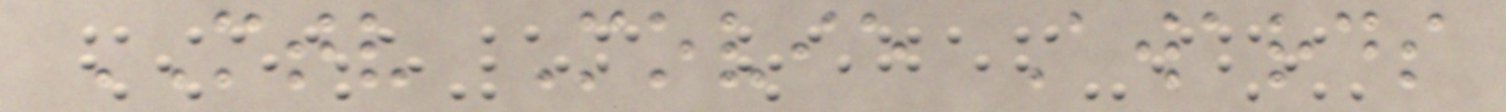MTV Movie Awards
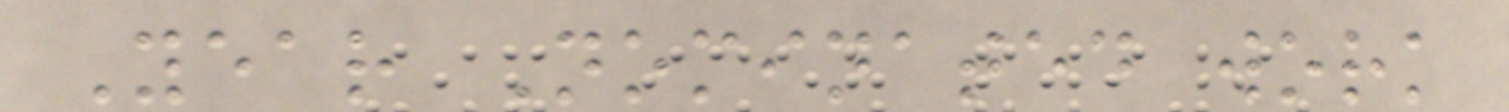Year Nominated work
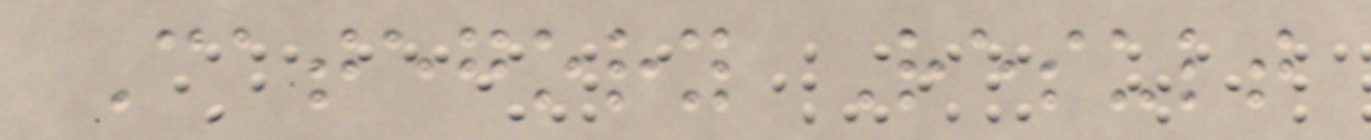Category Result
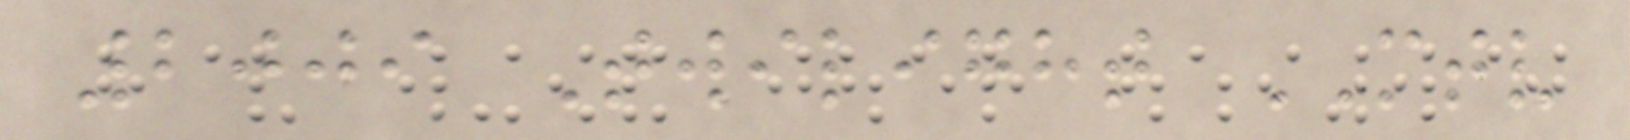2009 Twilight MTV
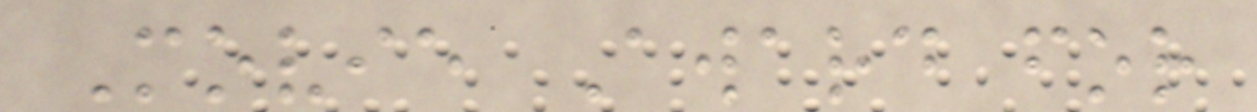Movie Award for
